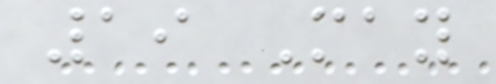19 May
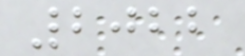2022
